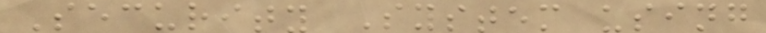Security System using
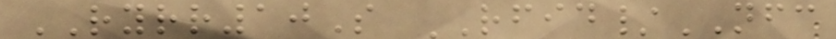RYRR10S RFID/NFC
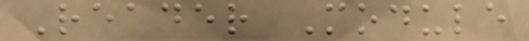Reader Module
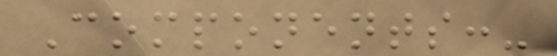Components:-
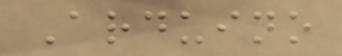Arduino
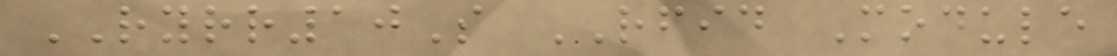RYRR10S RFID Module
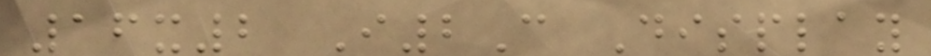16x2 I2C Display
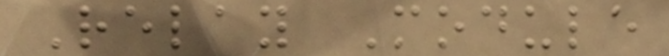Relay Module
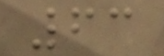63
